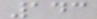143
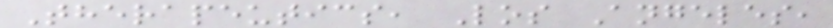Therapeutics, Los Angeles,
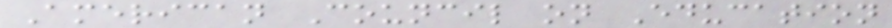American Council on Education
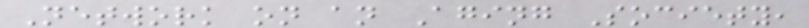Network on an Aging Society,
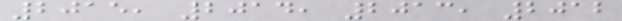2015, 2014, 2013, 2012
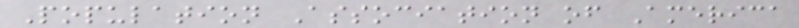Population Association of America
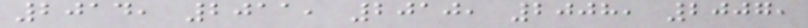2014, 2011, 2010, 2008, 2007,
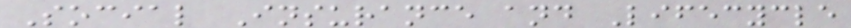Social Insurance and Lifecycle
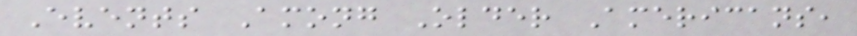Events Among Older Americans,
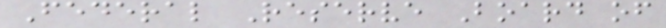Federal Reserve Board of
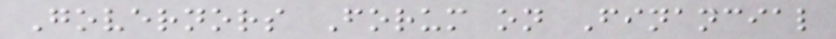Governors Forum on Financial
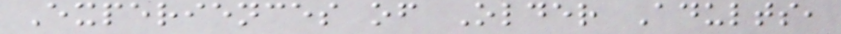Experiences of Older Adults,
